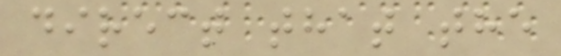direct that the
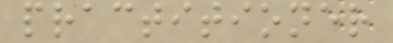practitioner
